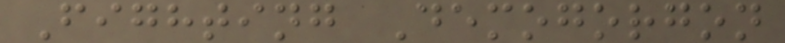Fighting Demogorgon
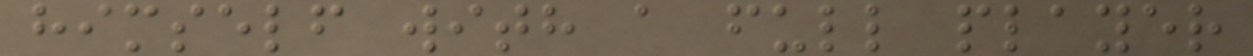himself with a full player
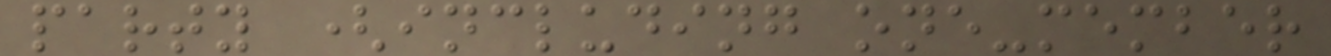party (including one-member
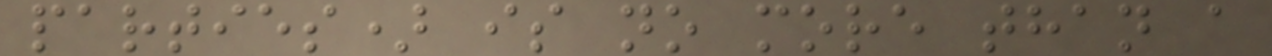parties) is no more than a
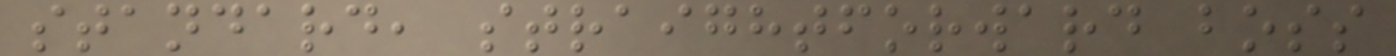standard, straightforward boss
